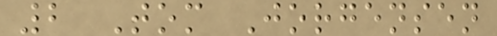2 Tom Jorgensen
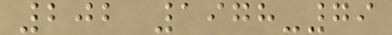202 1978-79
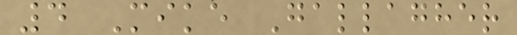4 Mike Gallagher
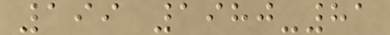199 1980-81
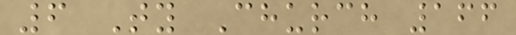6 Ty Church 166
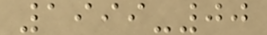1999-00
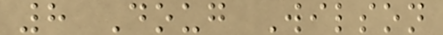8 Doug Wilson
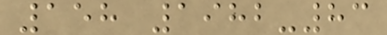158 1982-83
